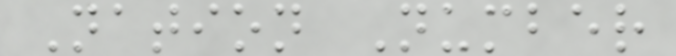Nation Number
